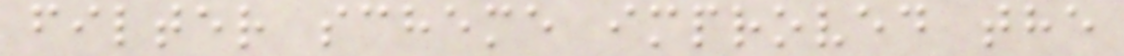filter scheme improved the
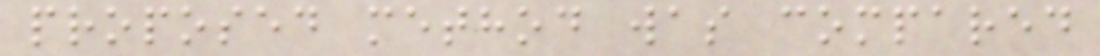proposed method was compared
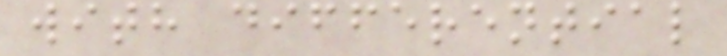with differential
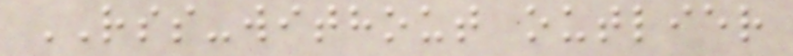RSS-without outlier
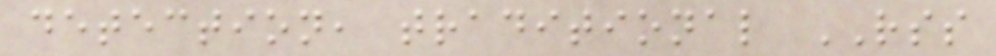detection, traditional RSS
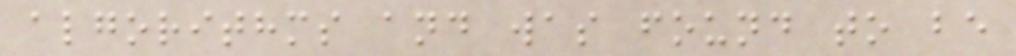algorithms and was found to be
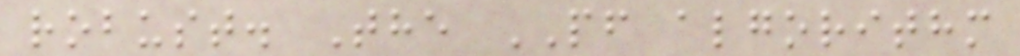robust. The PF algorithm
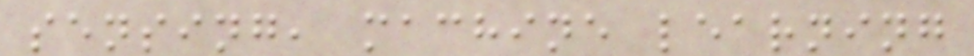sensing, machine learning
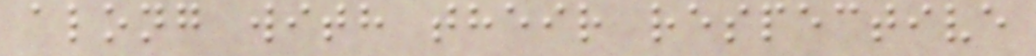along with their respective
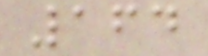164
